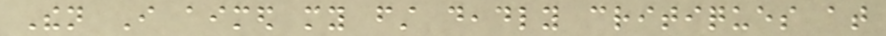Then I aimed my first deadly critiques at
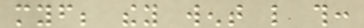myself; they went like this:
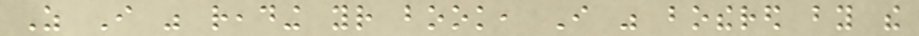As I was reading your book, I was bothered by the
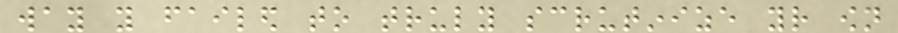way you failed to truly scrutinize your own
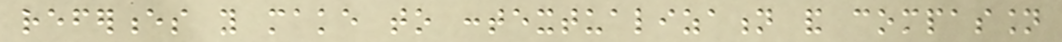references you make to contextualization and compassion
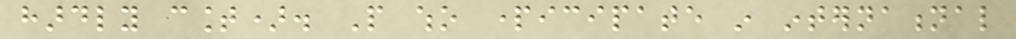hardly count). People who participate in international
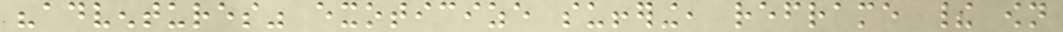"adventures" exoticize suffering, reframe their own
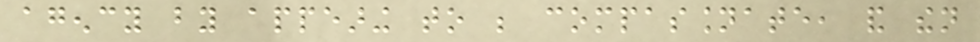agency by appearing to be compassionate, and then
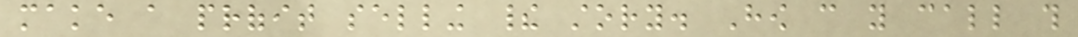make a profit selling their story. How can you call this
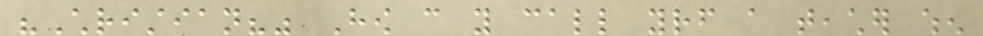"Christian?" How can you call yourself a teacher when
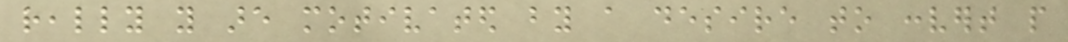really you are motivated by a desire to convert people
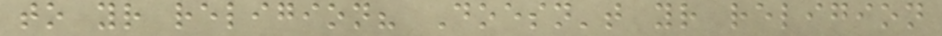to your religion? Doesn't your religion
